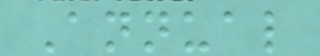Annual
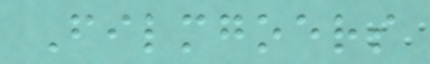Filmgoers
